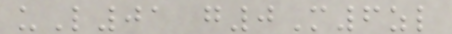uL01 g0M6zl
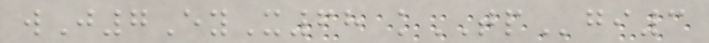wJ7EyX68 kTPgi3
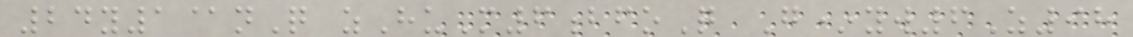24y1@nQ zHuM6bfoQ G*yw6Z98
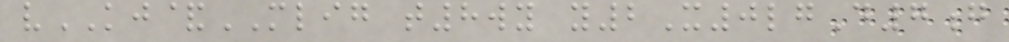vKJ&MLIG t8wy y2X0lgD7g
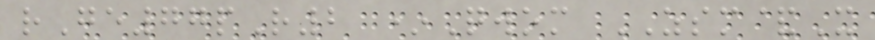rGe77pR2 *Qwom ZSM&X
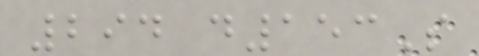294 d153S
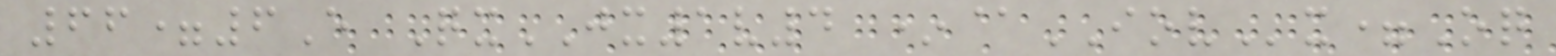66=6E QxJX1v4 *@IOVx=Oq
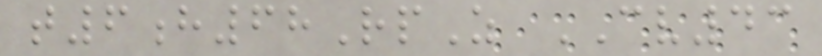t6h68RpZ CV43
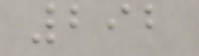292
